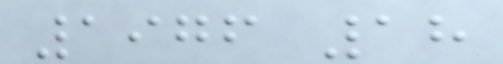1976 18
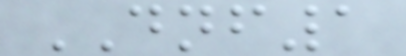DNF1
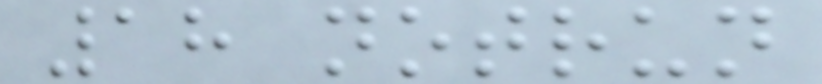18 notrun
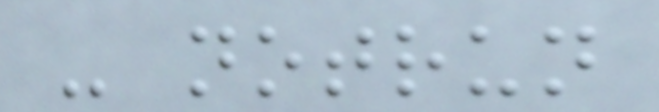- notrun
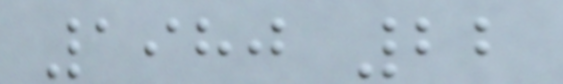1980 22
